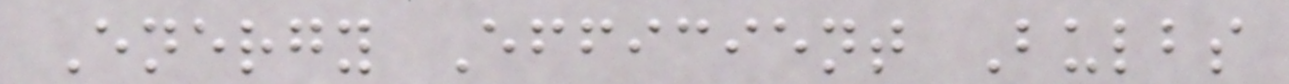Energy Efficient Bulbs
